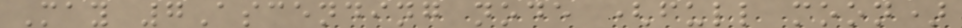May 7Ascending node (full moon)
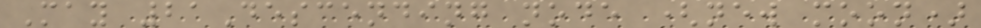May 21Descending node (new moon)
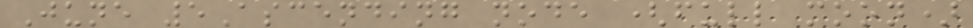June 5Ascending node (full moon)
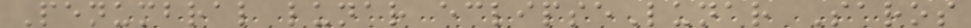Penumbral lunar eclipseLunar Saros
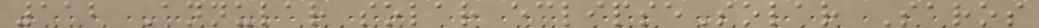112 Annular solar eclipseSolar Saros
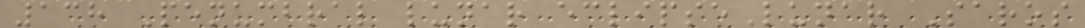138 Penumbral lunar eclipseLunar Saros
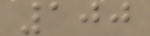100
